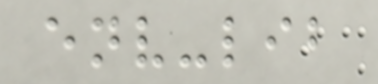env-lib
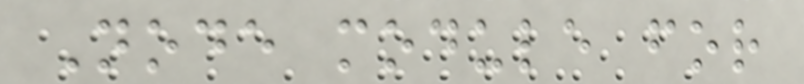Node module for
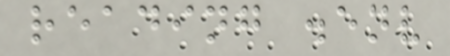reading .env
